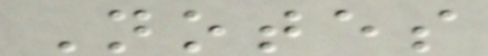Notes
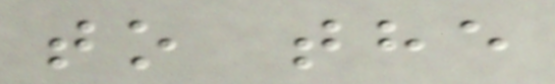to the
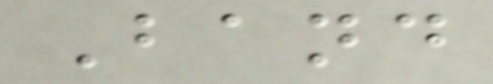Band
